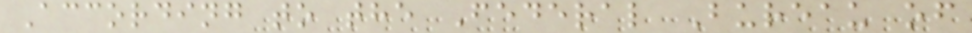According to the Federal Bureau of
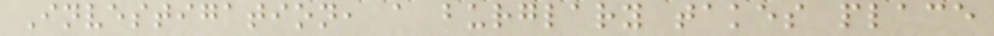Investigation, a burglary takes place
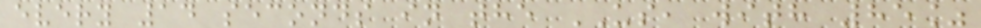every 14 seconds in the US, with 85%
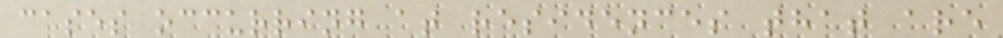cases occurring at residences that are
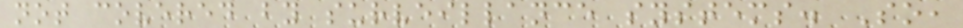not covered by surveillance systems. So,
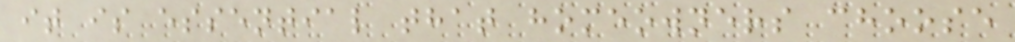it is essential that homeowners choose
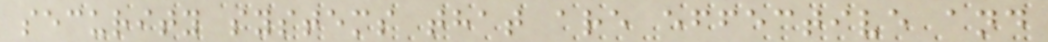security systems that are effective and
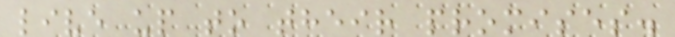live up to their promises.
